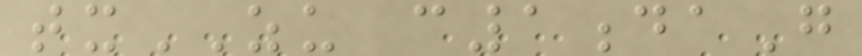txZU c1daG
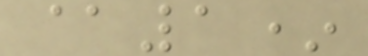@1*
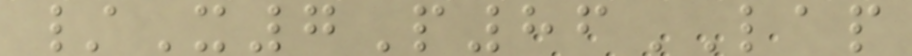/X7P86LAP
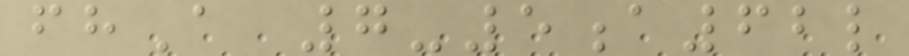fhA 7-5a62l
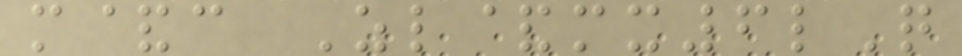m&c Zl&mx6lQ
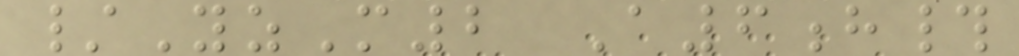/YzM2 A6h#
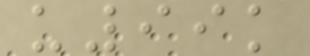u99k
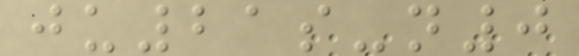ju21s-n0
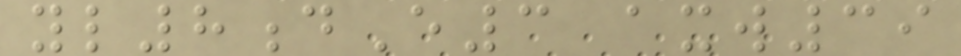yl8dE3 axw39
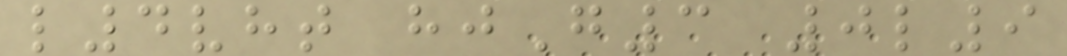l4vht hjG3 0l9
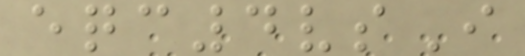eqc4vsI
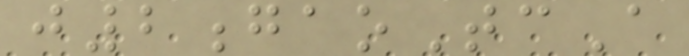j2gaoTcA
